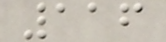116
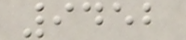9452
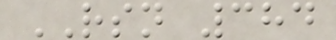RSN 384
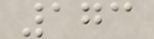173
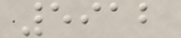5912
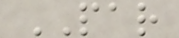PAR
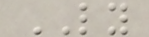LY
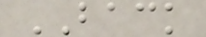BACK
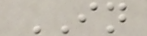IN
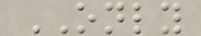ONLY
